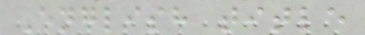English title
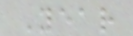Year
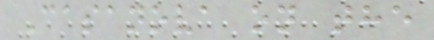Casanova on the
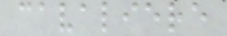cavaliere
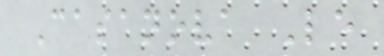Casanova Le
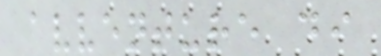avventure di
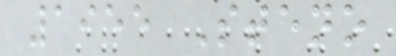1955 Steno
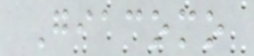Giacomo
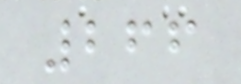266
